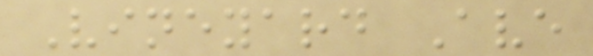Vineyard Ave
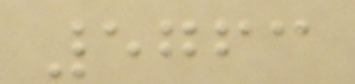5763
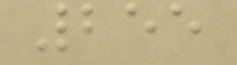255
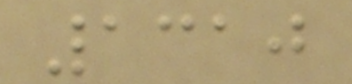1310
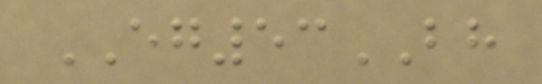EG53BH
